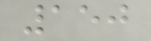150
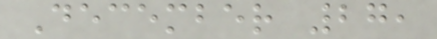December 27,
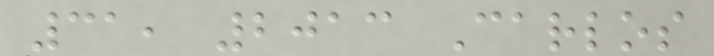31, 2013 Carlos
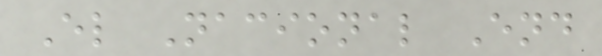El Nacional End
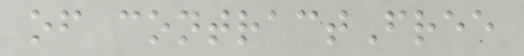of contractFree
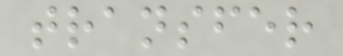transfer
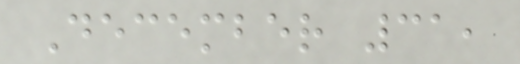December 31,
